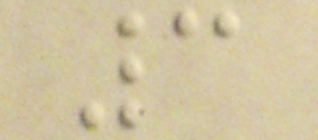3
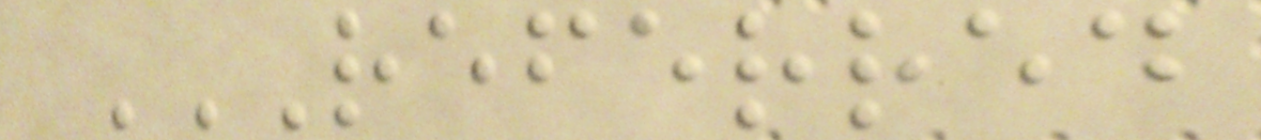REFERRED
